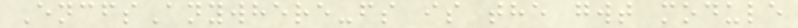EncfsAnywhere-fs is the gwt module
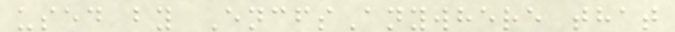used by EncfsAnywhere that
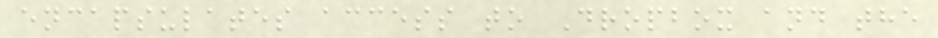encapsulates access to Dropbox and the
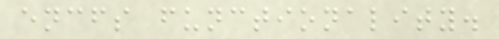encfs functionality.
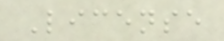License
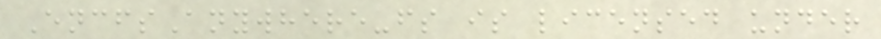EncfsAnywhere-fs is licensed under
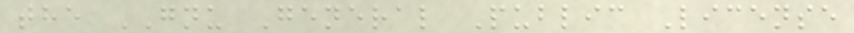the GNU General Public License
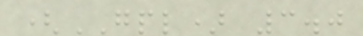(GPL) 3.0
